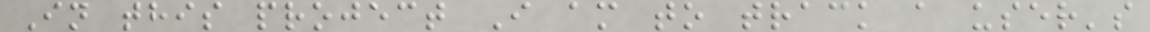In this project I am to track a user's
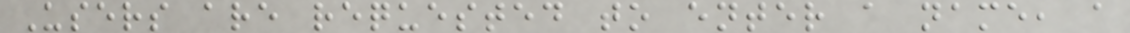Users are requested to enter a name, a
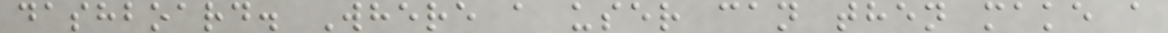dashboard. Where a user can then make a
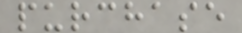purchase
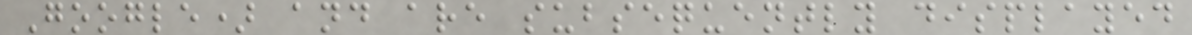Google) and are subsequently displayed
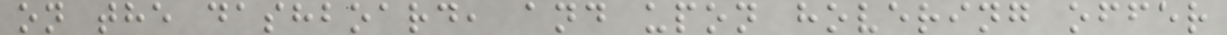on the dashboard, and upon hovering offer
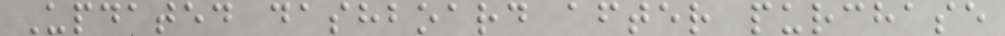Updated dashboard after purchase
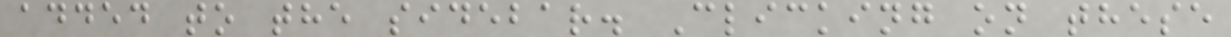added to the sidebar. Clicking on these
